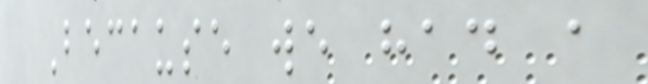Because we had a
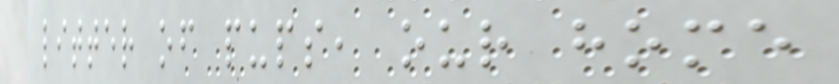litter of pups, our home
